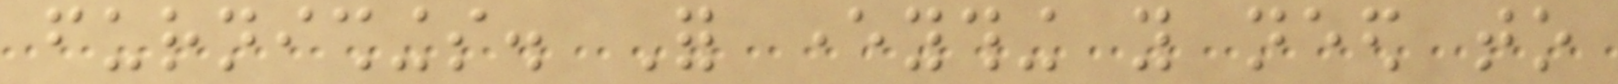furnishings. For everything you need to
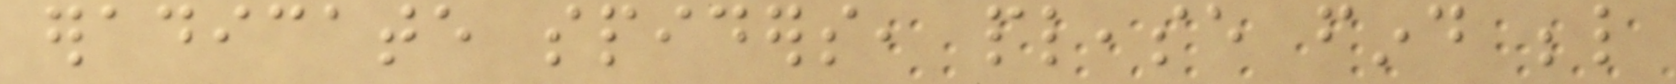eradicate spiders, please find below
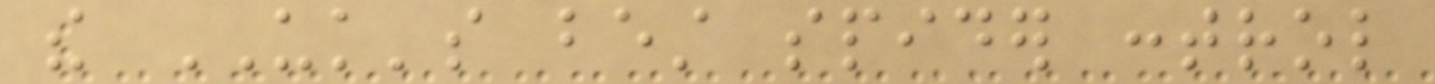the UK's best spider control
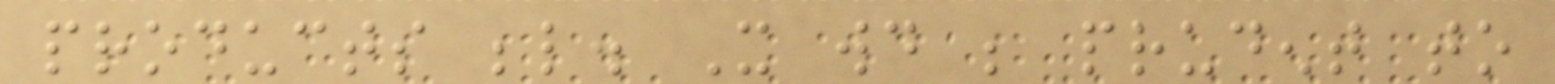products below. It would be prudent to
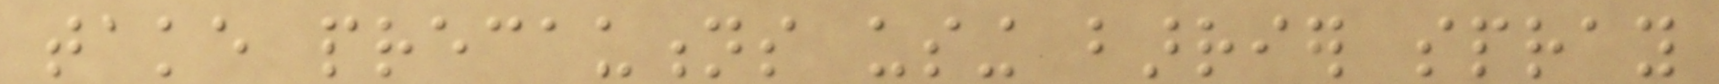take precautions using barrier spray
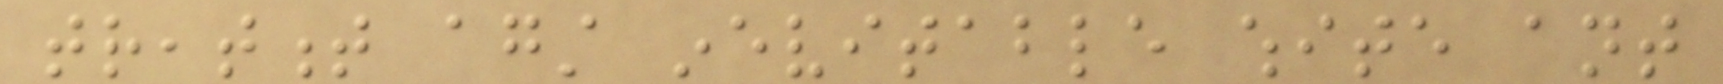treatment against inevitable white ant
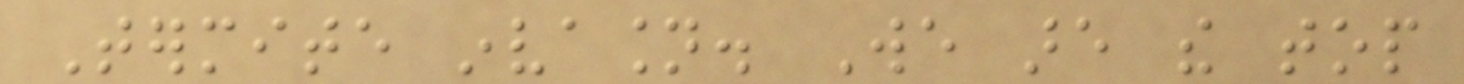Termite invasion. We are the top
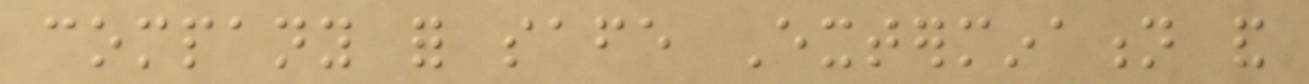company for safe Extermination and
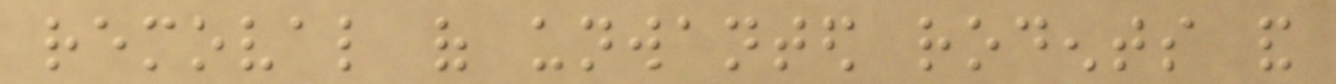removal of unwanted rodents and
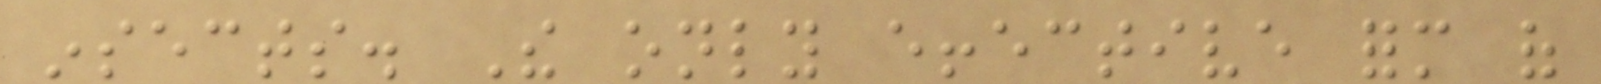insects. The only effective form of
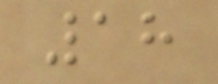18
